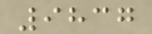9837
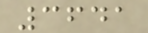3641
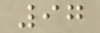97
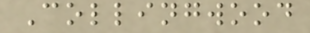Collingwood
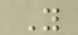Y
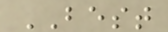BEST
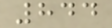844
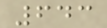643
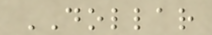DOLLAR
